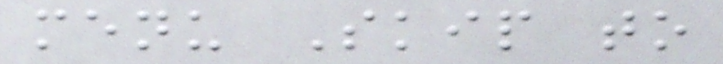menu Skip to
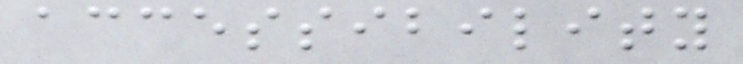accessibility
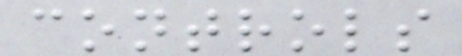controls
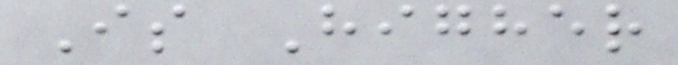Is Higher
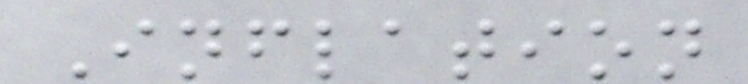Inflation
